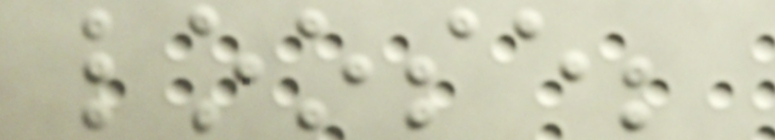loose;
